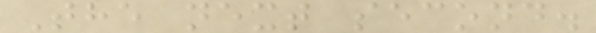The next second.
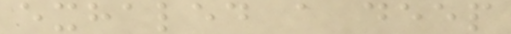exhaled a deep
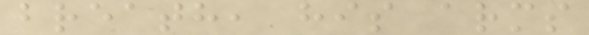breath, his arms
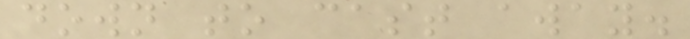down to cast away.
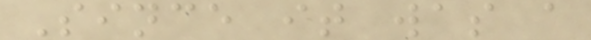Since it was a
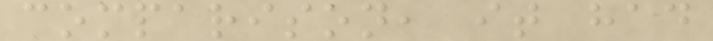comparison, it had
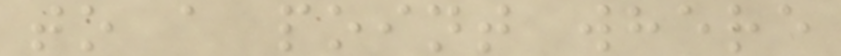to a point where
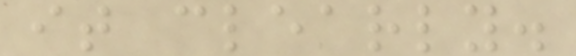it clearly.
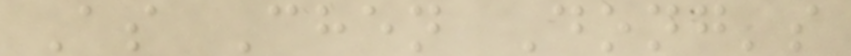As Chen Dong's
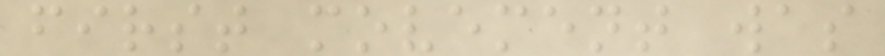first movement was
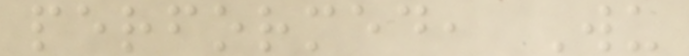performed, Wu
